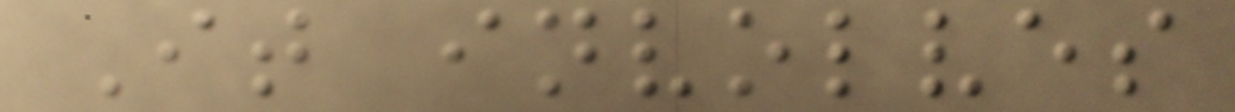It involves
